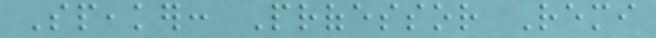Speaker: Professor Remi
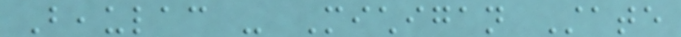Beaulac - Michigan State
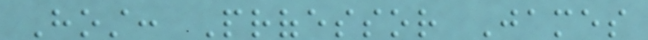Host: Professor James
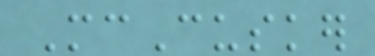McCusker
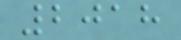2018
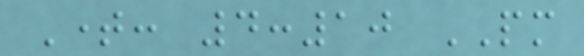Time: 4:10 PM
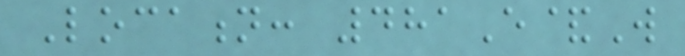Location: 481E&W
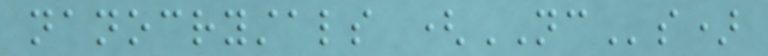nanocrystals (NCs)
